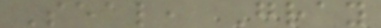Seal, Gray
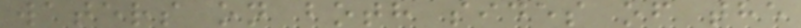waters on both sides of the
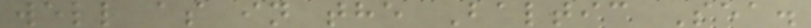well as in the Baltic Sea.
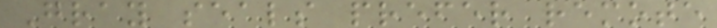Gray seals prefer remote
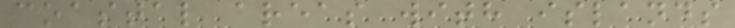coastal areas with islands
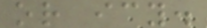or icy.
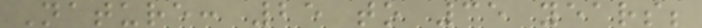Nature: 25 to 35 years;
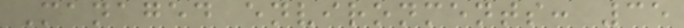Managed environments: 35
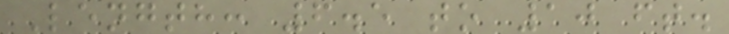Length: 6.5 to 10 ft.
